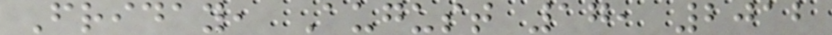Friday, August 17, 2012
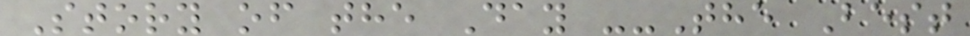Story of the Day --The Best
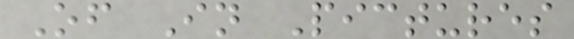Of In Pictures
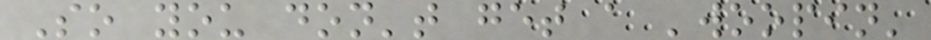So you don't get a 'woopin'
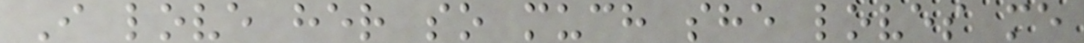I love her so much she loves me
